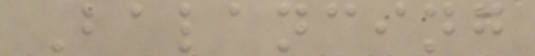Balancing
